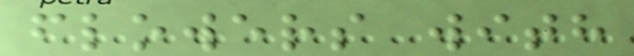flowers with
